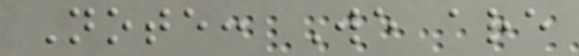Note: We are
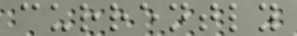currently
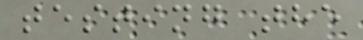testing the
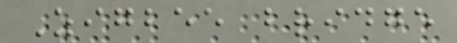Zigbee bridge
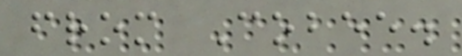from Cobee.
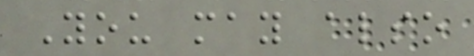You may also
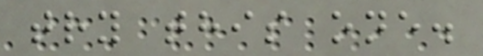try this one.
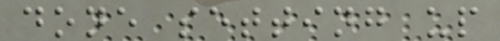done setting up
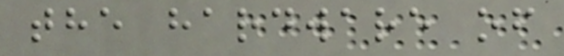the hardware of
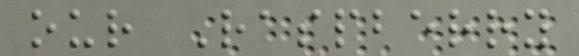our Raspberry
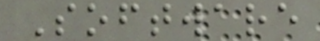Software
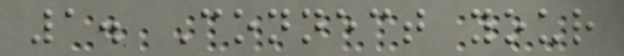1. Connect your
